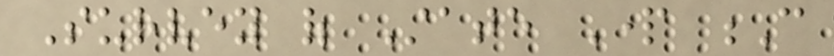Survey of State Part C
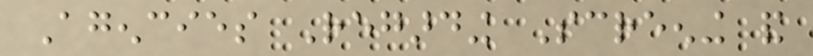Agencies Regarding Screening and
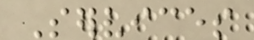Services
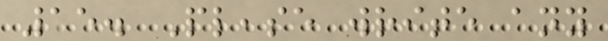15. Please write any
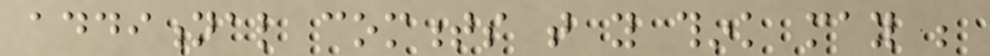additional comments that you think may be
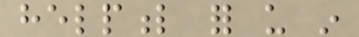helpful for us in
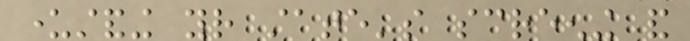understanding your state's screening and
